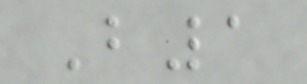B1
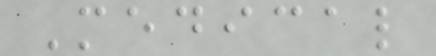Medical
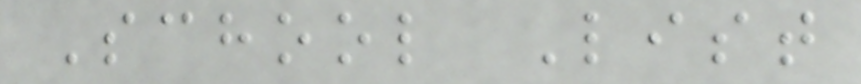School List
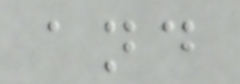and
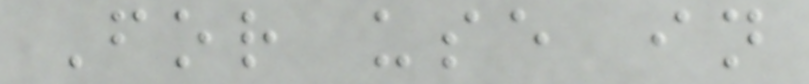For use in
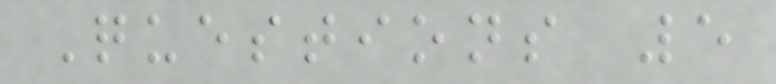Questions 5
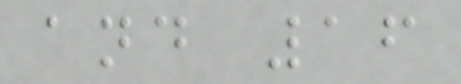and 16
